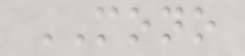MONO
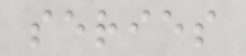series
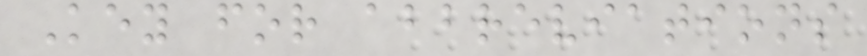Key for abbreviations
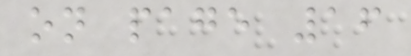on page 16
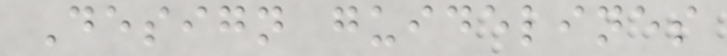Design guidelines
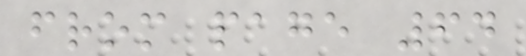from page 64
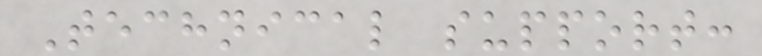Technical support:
